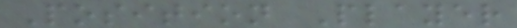Position Player
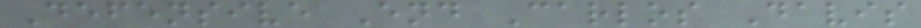Defensive End Carlos Davis
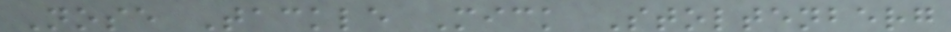Nose Tackle Mick Stoltenberg
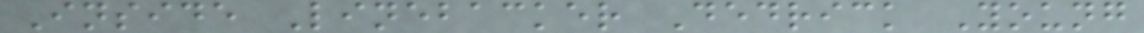Inside Linebacker Dedrick Young
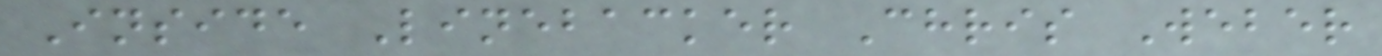Inside Linebacker Chris Weber
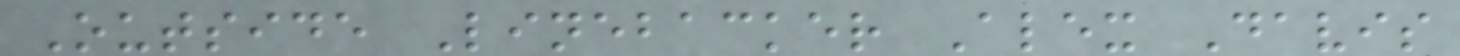Outside Linebacker Alex Davis
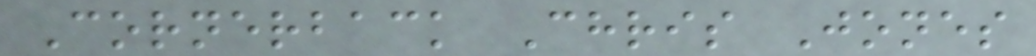Cornerback Chris Jones
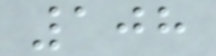108
